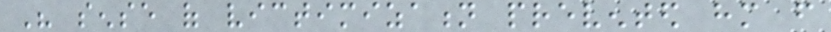His sense of victimization prevented him from
